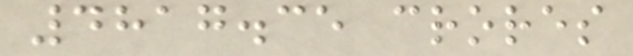4817.35 crores
